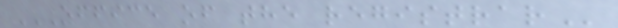OFFICE OF THE REGISTRAR
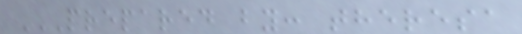PREPARED BY: THERESA
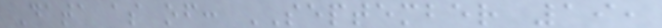Data as of: SEPTEMBER 19,
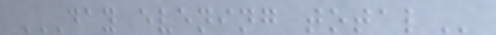DAY EVENING TOTAL
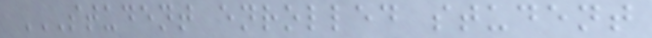STUDENT ENROLLED STUDENT
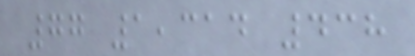77 1,314 438
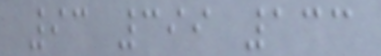93 399 133
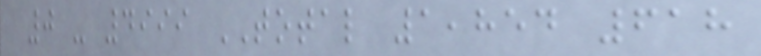0 - 4999 TOTAL 1,854 618
